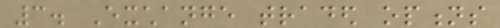3. Exchange traded options
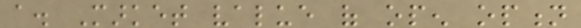a. Market value of open option
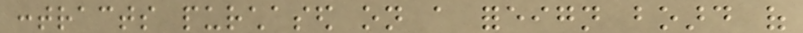contracts purchased on a foreign board of
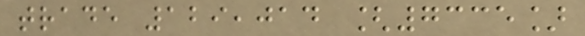trade 129,014 [7335]
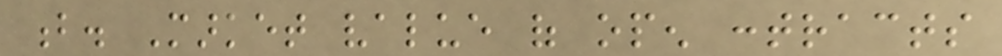b. Market value of open contracts
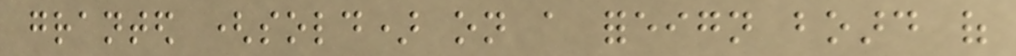granted (sold) on a foreign board of
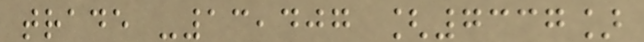trade -13,407 [7337]
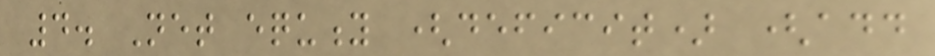4. Net equity (deficit) (add
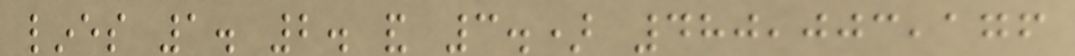lines 1. 2. and 3.) 480,003,176
